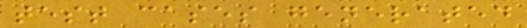test cases generated
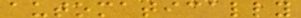automatically
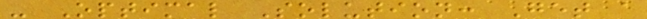- Optimal Solution: Get a
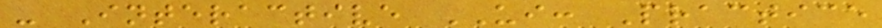- Interactive UI: Practice
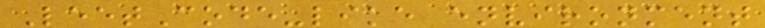LeetCode-like environment
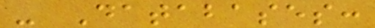- Databases:
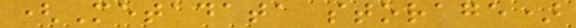(Metadata storage)
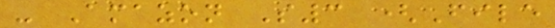- Amazon S3 (File
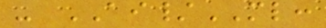- AI/ML:
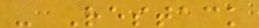- Restack
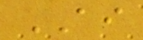AI
